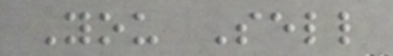You Sell
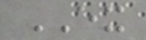EX
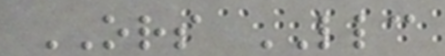ORS LLC
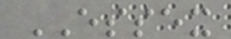ESSEX
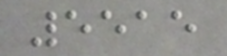5515
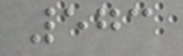573
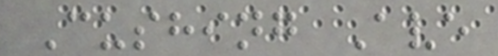Cushing Ave
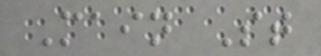Main St
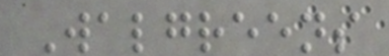Walgreens
